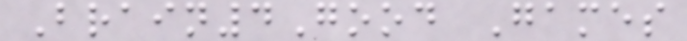Brain4Good Games
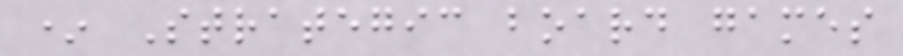* Strategic board games
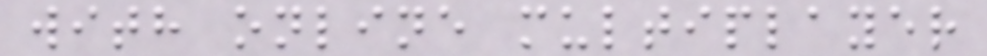with online multiplayer
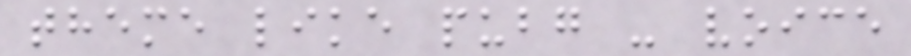theme like pubg - voice
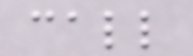call
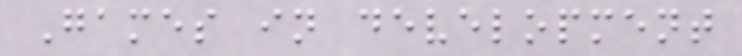Games in development
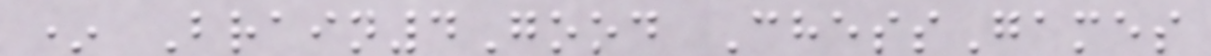* Brain4Good ChessGames
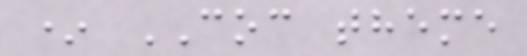* COC theme
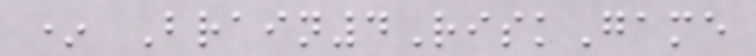* Brain4RiskGame
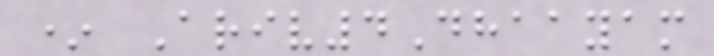* Ariv4Dhaayam
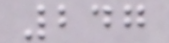247
